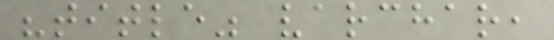"title" varchar,
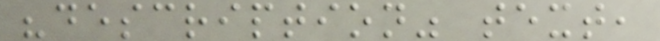"description" text,
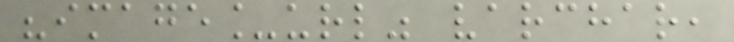"image_url" varchar,
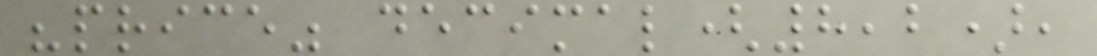"price" decimal(8,2),
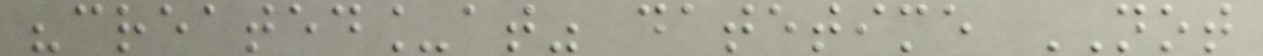"created_at" datetime NOT
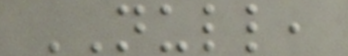NULL,
